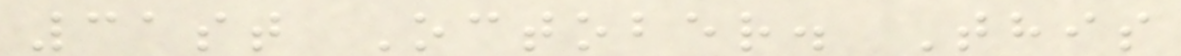31st October. This
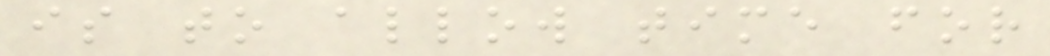is to allow time for
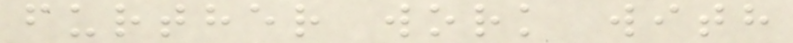further work with
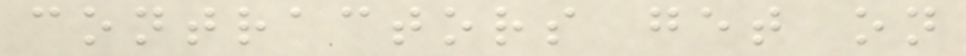contractors get on
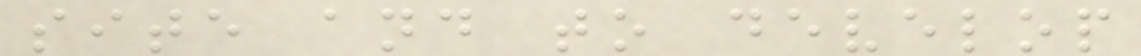site and to develop
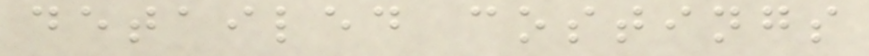detailed costings
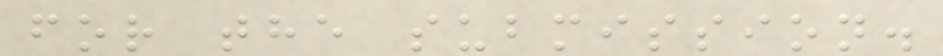for the submission.
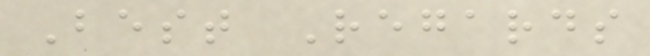Best Regards
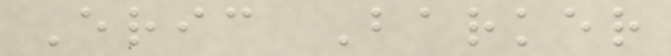Eric Barker
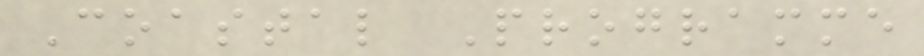Coastal Programme
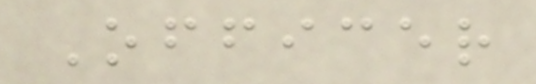Officer
